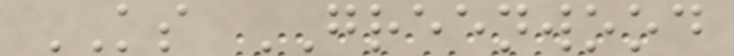KS GREENWOOD
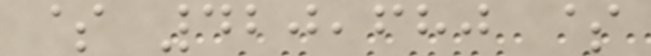$ 420,680 $
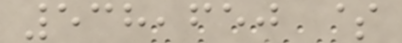538,650 $
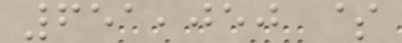651,050 $
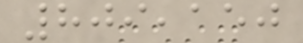809,150
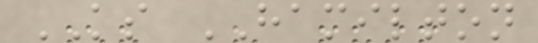KS HAMILTON
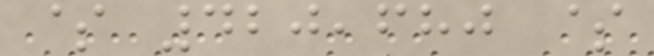$ 420,680 $
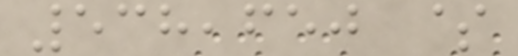538,650 $
